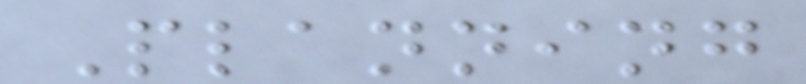Planning
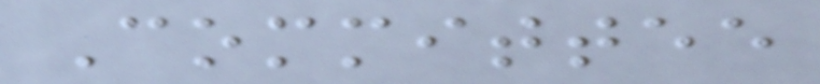Committee
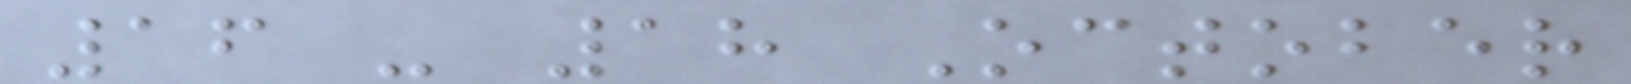16 - 18 October
